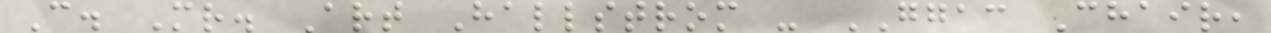C. Mr. Art Hallstrom - GGAC Chair,
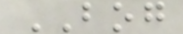BOG
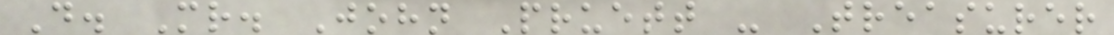D. Mr. John Pruett - Treasurer
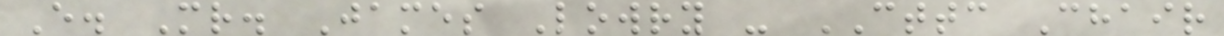E. Mr. James Lowry - CTTC Chair
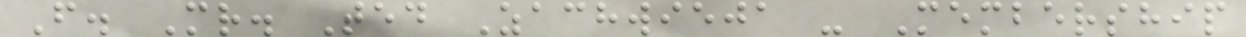F. Mr. Ted Zachwieja - Membership
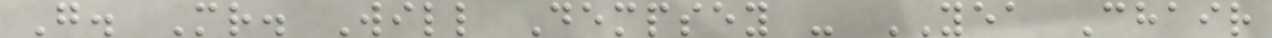G. Mr. Will Dempsey - YEA Chair
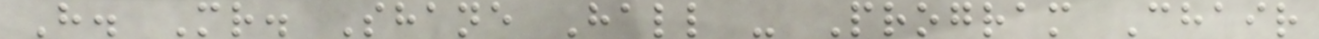H. Mr. Shane Hall - Program Chair
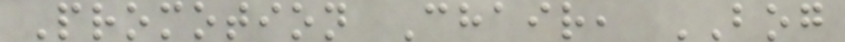Promotion Chair, BOG
